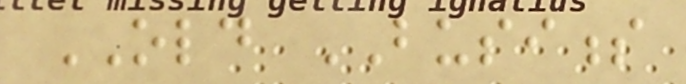OLD BUSINESS
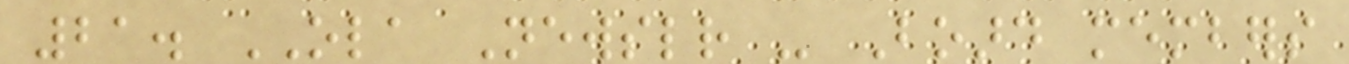21. OLA Newsletter - Board members
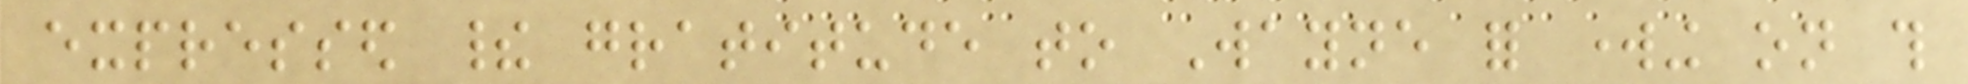expressed their gratitude to Wayne for working on this
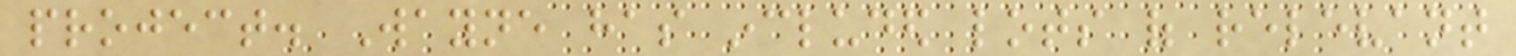project. Wayne has included lots of relevant
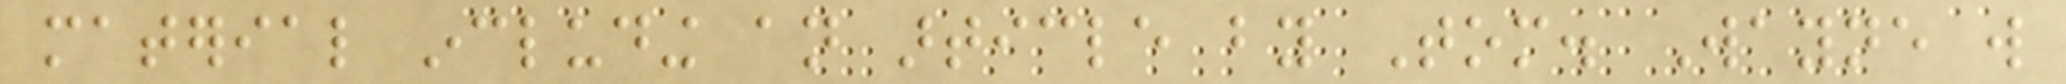material including an article by Tom. Wayne will
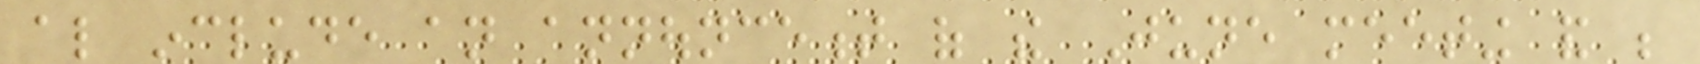also include an announcement of the June meeting and be
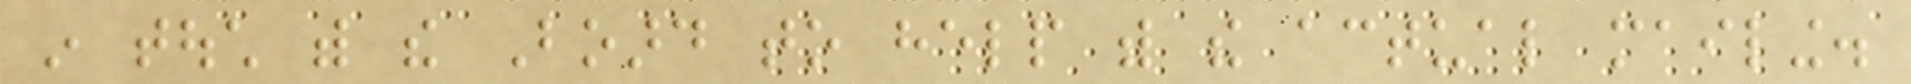in touch with the Board to help with the actual mailing.
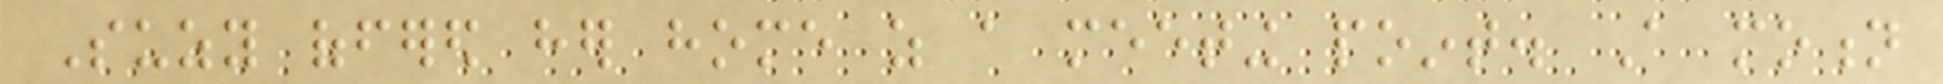Suzy offered her home as a meeting point. A motion
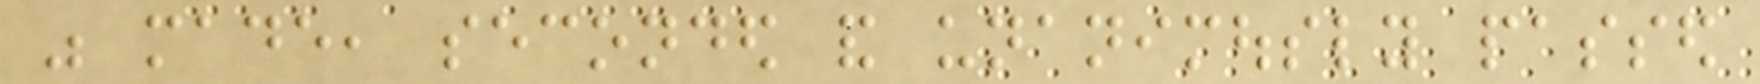was made, seconded and unanimously passed
